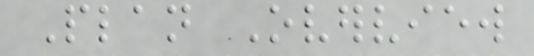Plan Overview
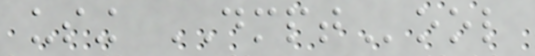using DMPTool
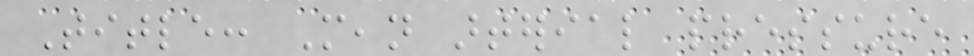Title: Mean arterial pressure
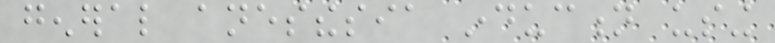general anesthesia induction using
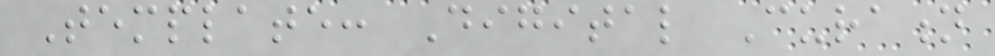Template: Digital Curation
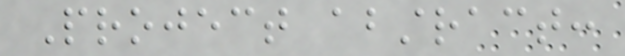Project abstract:
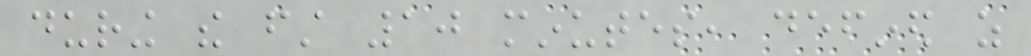during the first 10 minutes, defined as
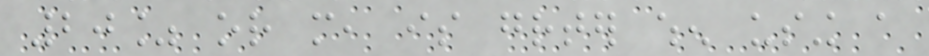20% or more, is greater when using a
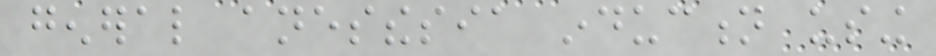general anesthesia induction using
